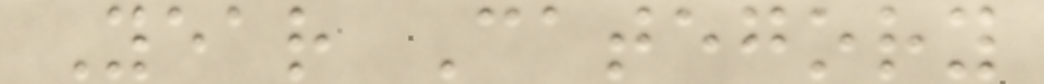Year Category
